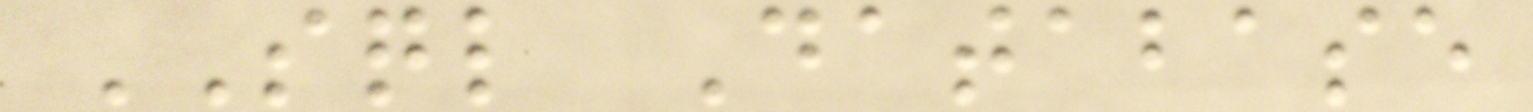SQL Database
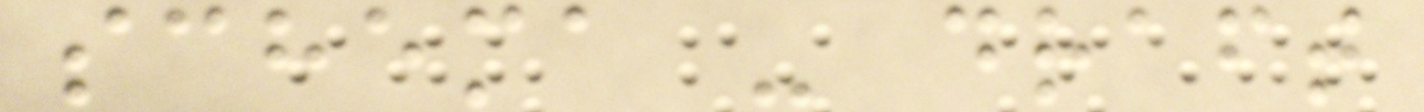schema - draft
